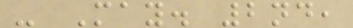- May. 2nd,
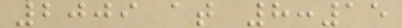2009 at 8:15
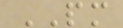PM
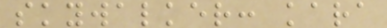skywalker: kara
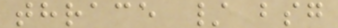thrace / bsg
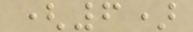(6)
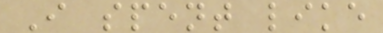I spent like
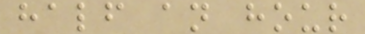half an hour
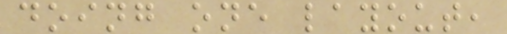doing one layout,
